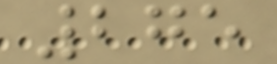275
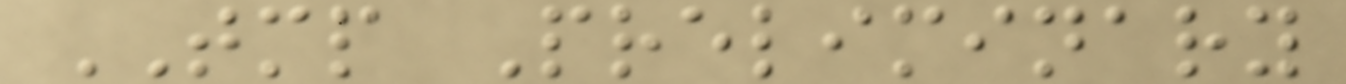TMP Preliminary
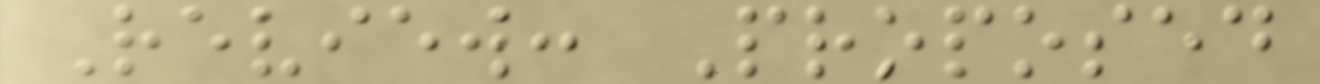Review: Proposed
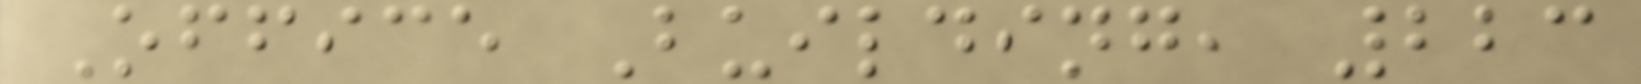Office Building, 223
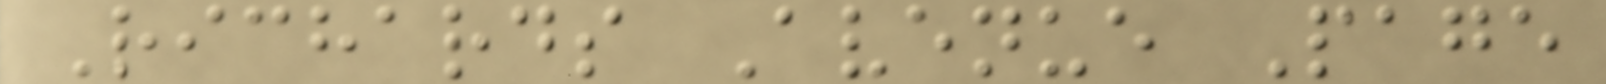Richards Avenue Page
